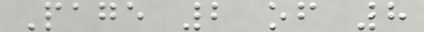Page 2 of 8
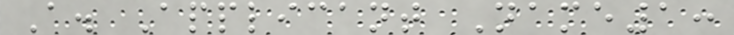A. Applicant Name1:
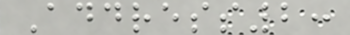Address2:
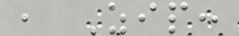, Zip:
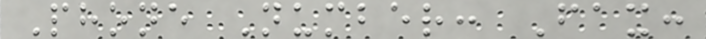Phone Number: Fax:
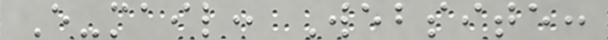E-mail: Website:
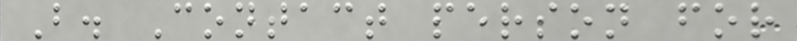B. Contact person for
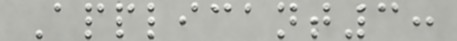Applicant3:
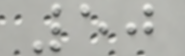50
